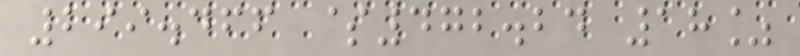299.466 $472.24 18%
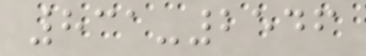831-2546
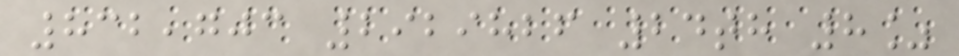832,703 2929826 24th 8%
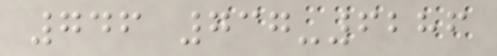746 737-6286
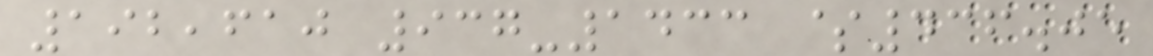192,610 937-1433 $436.05
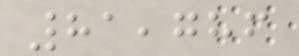81,786
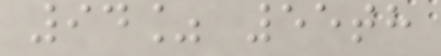94% 55th
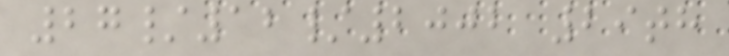27/12/2002 29th
